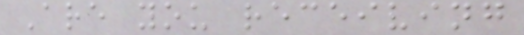Are you receiving
